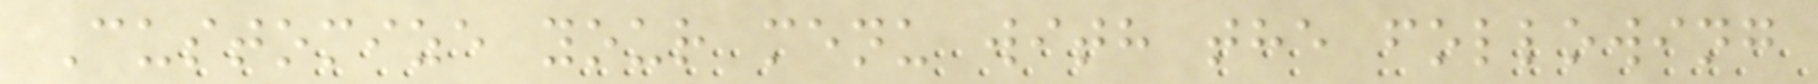Customize your menu with the following
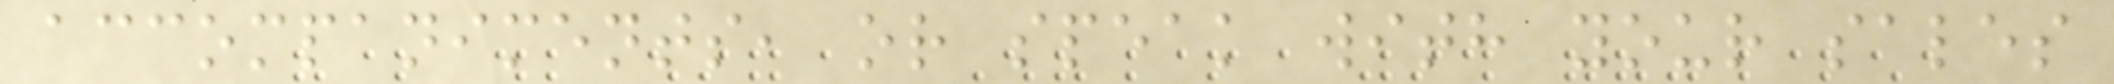accompaniments, or speak with your sales
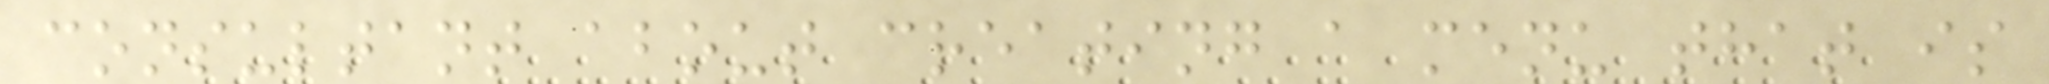consultant about creating a menu that is
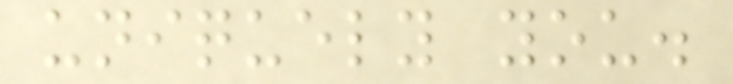uniquely you.
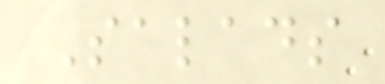Salads
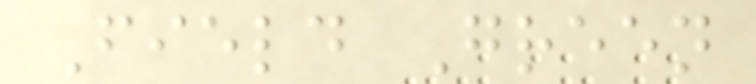Field Green
